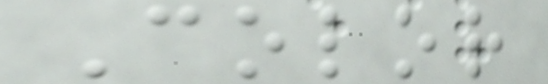Color
